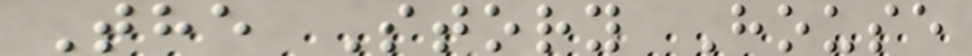The Story House
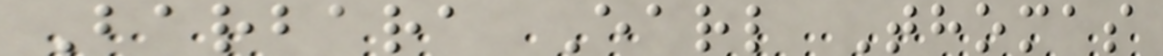Barbara Earl Thomas
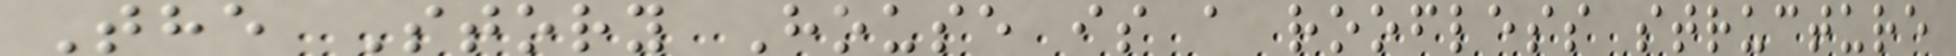The Story House is a roofless structure
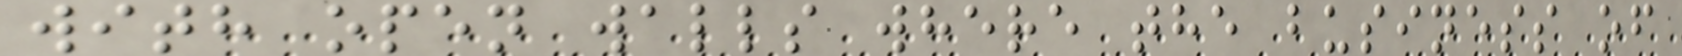with open walls where the business of
